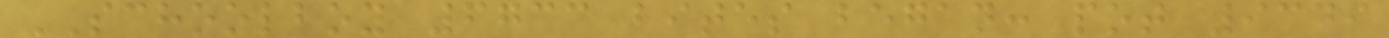SCHOOLBOY 6733 bites began: pot 9349
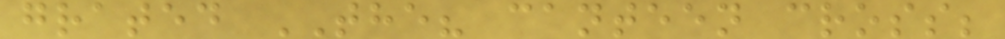grated THE? canteen cross;
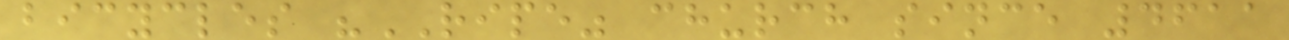bicycles "RIPE" church since 4611
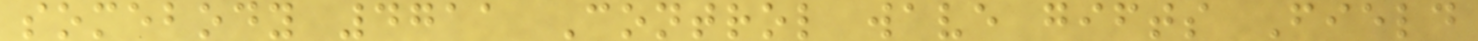somebody 4711 Control wave gifts Field
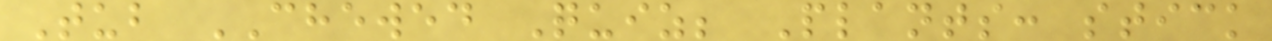Tub CHEWED Quiz; Plants: stick
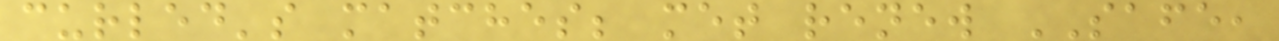curled's matches; met renew SAFE,
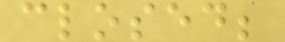closed;
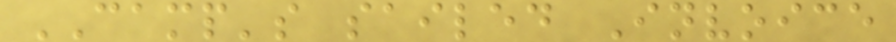CAMP's sailed Invoice
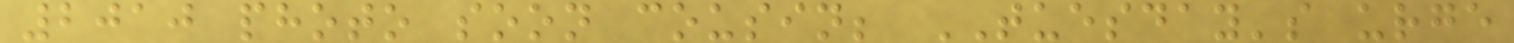2010 photo soon cousin; TUESDAY's urge
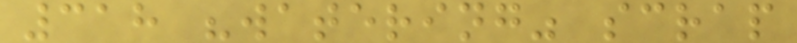318 "watering" scrap
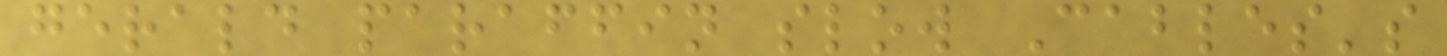gerald paraffin slow Cables's
